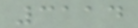3114
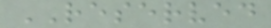RESERVED
